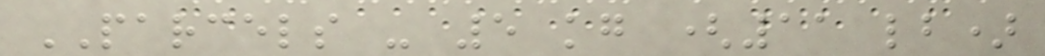PARCELS - 5 kg (11 lb)
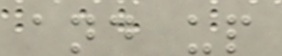and up
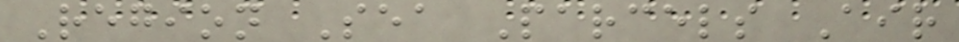Region Sea Parcels Air
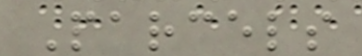Parcels
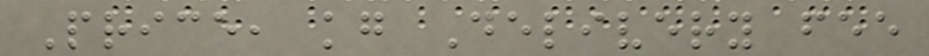Price, kg Delivery fee
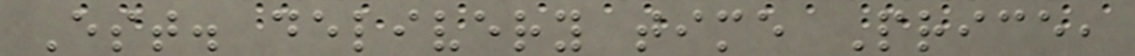Est. delivery time Price,
